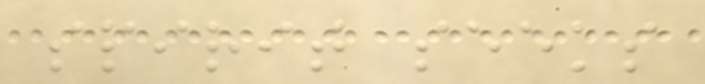spirit seeks
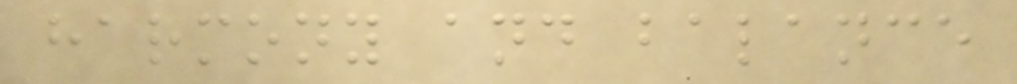harmony and balance
